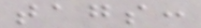tags:
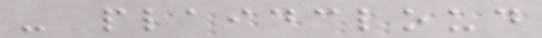- plaidcloud
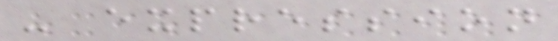- expression
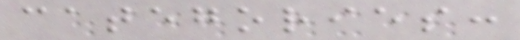categories:
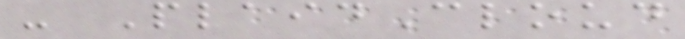- PlaidCloud
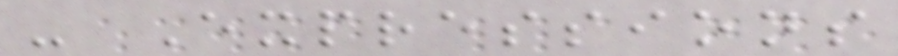- Expressions
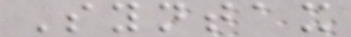Syntax
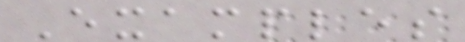Examples
